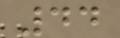44
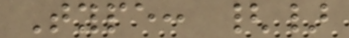Type: {}
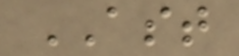AST
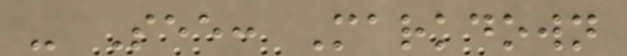- See: Markdown
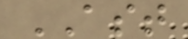AST
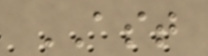AST
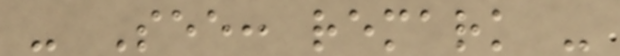- See: remark -
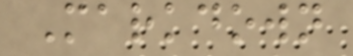Markdown
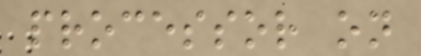processor on
